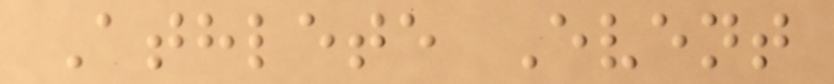Athlete Event
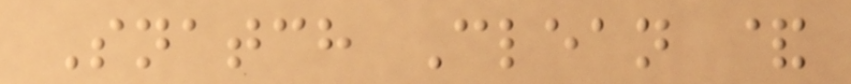Snatch Clean &
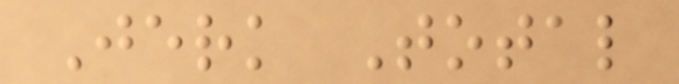Jerk Total
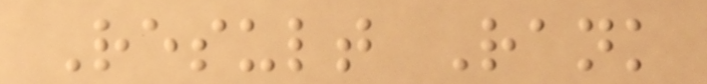Result Rank
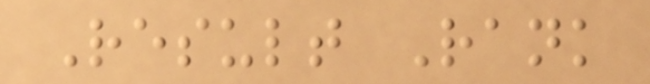Result Rank
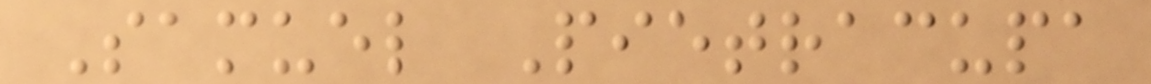Samuel Pietracupa
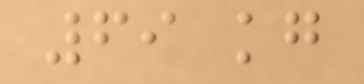69 kg
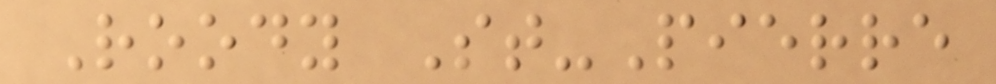Roody St-Pierre
